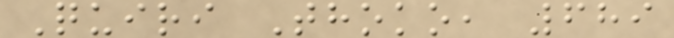Quiri Thoko, 689
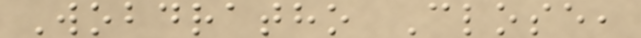Wobdratho Close,
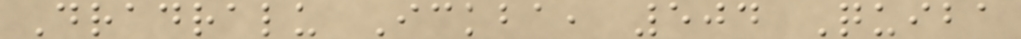Dradralu Ickba, 504 Quiba
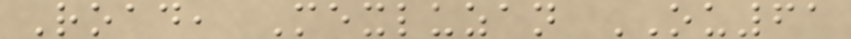Road, Mexluzan OU61
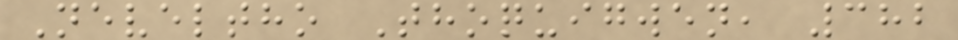Neveltho Thoquigwen, 382
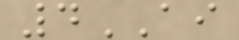4AI
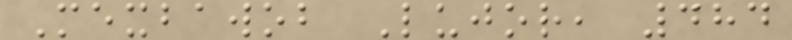Mexbawob Lujor, 484
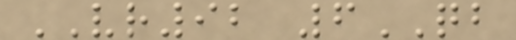VR92 6QB
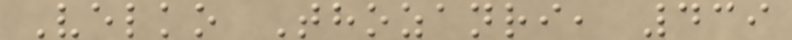Velko Thozanri, 439
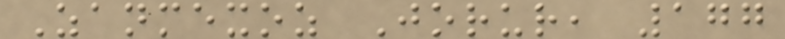Zanmexoz Jorur, 177
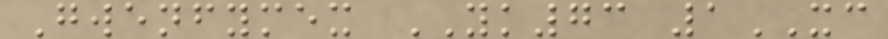Gwenfymex YK73 1XC
